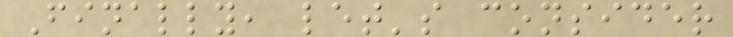Finally, let's consider
